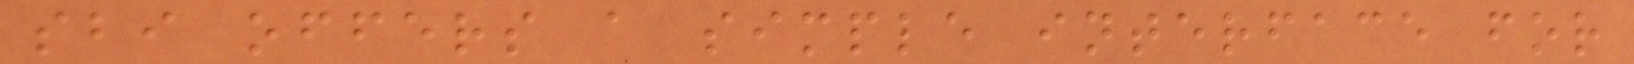sbi offers a simple interface for
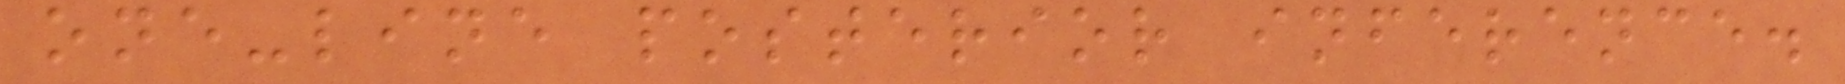one-line posterior inference.
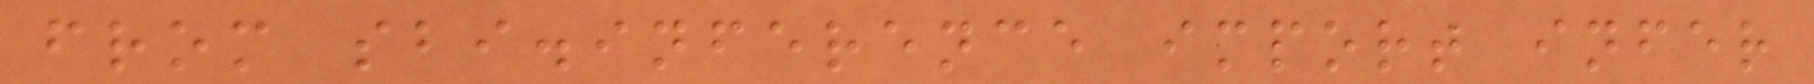from sbi.inference import infer
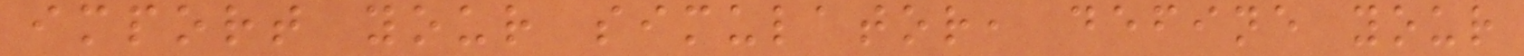import your simulator, define your
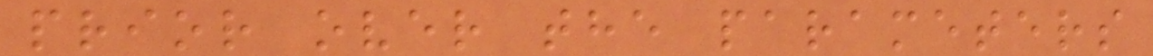prior over the parameters
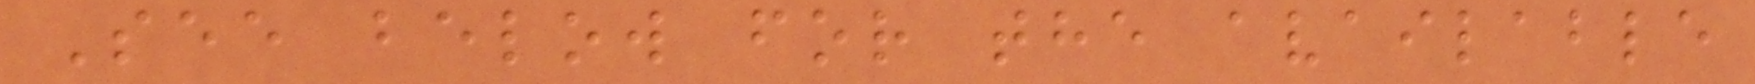See below for the available
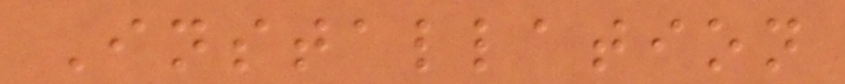Installation
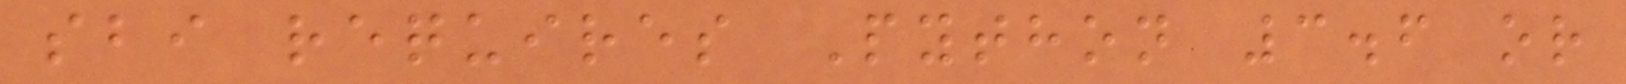sbi requires Python 3.6 or
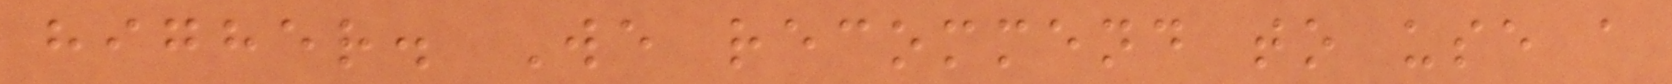higher. We recommend to use a
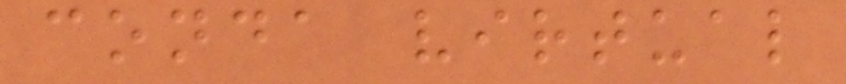conda virtual
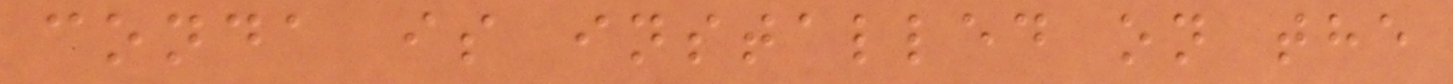conda is installed on the
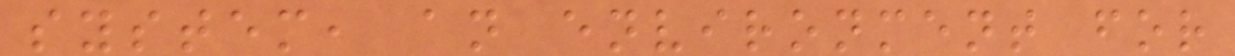system, an environment for
